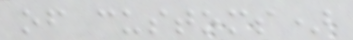of customs)
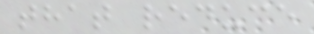that reduce
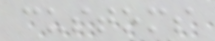customs
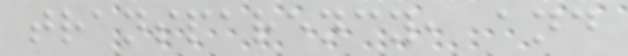transparency, and
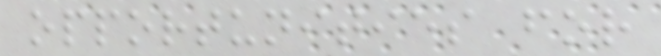opportunities for
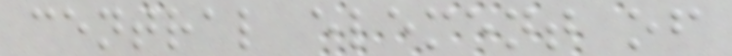central element of
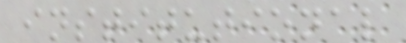institutional
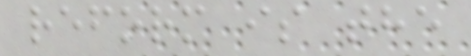reform is the
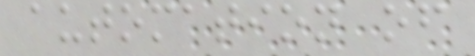automation of
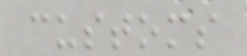customs
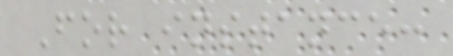For instance:
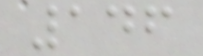146
